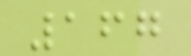167
